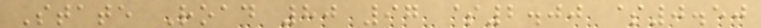State Road 80 97 $2.00 $0.50
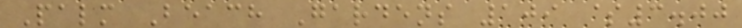Palm Beach Gardens 109 $3.00
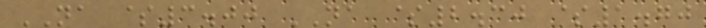NA $3.00 NA $2.30 $1.70
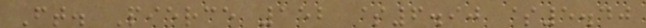Ft. Pierce 152 $6.90 $5.40
